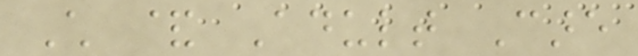Child & Adult Care
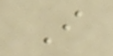I
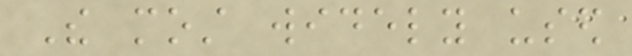The most widely used
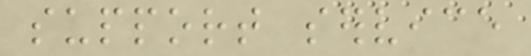support service
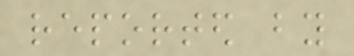reported by
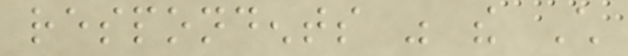respondents was the Child
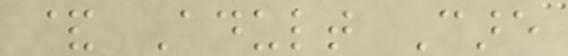& Adult Care
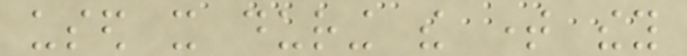used it during the time they
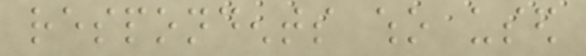respondents who used
